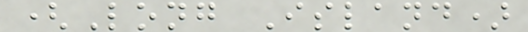(Long Island)
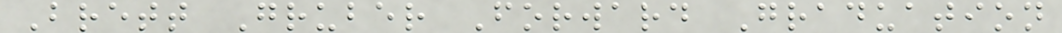Brett Gruber Forward Graduation
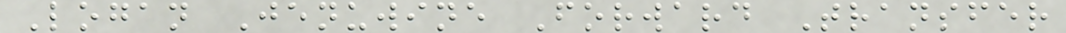Logan Jenuwine Forward Transfer
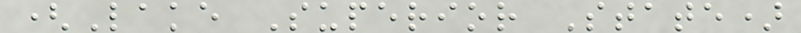(Lake Superior State)
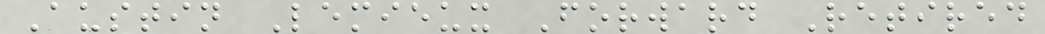Austin Lemieux Forward Retired
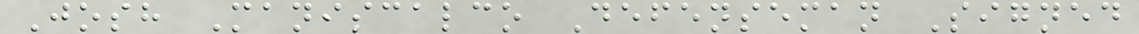Josh Maniscalco Defenseman Signed
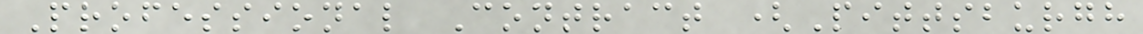Professional Contract (Pittsburgh
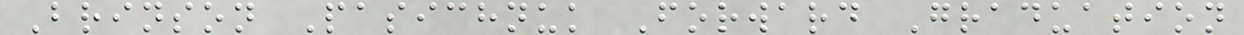Brinson Pasichnuk Forward Graduation
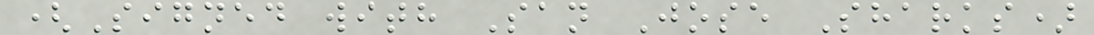(Signed with San Jose Sharks)
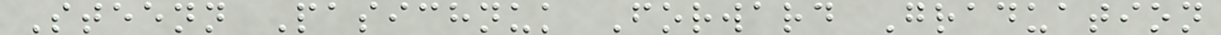Steenn Pasichnuk Forward Graduation
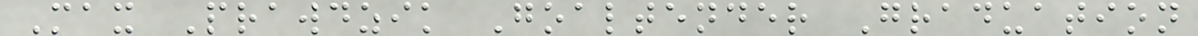Max Prawdzik Goaltender Graduation
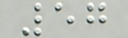57
